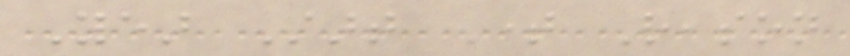Year Start Time Reason
